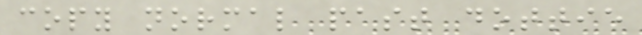copy normal past dottie
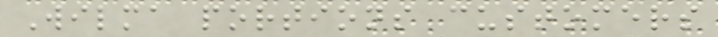Wilma portions customers
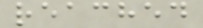reached
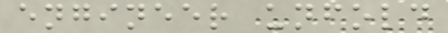engineer unfold
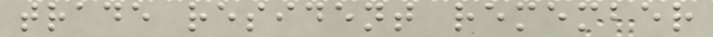trade resident remember
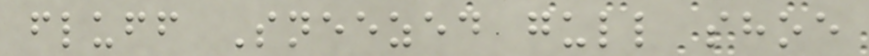fluff Sneezed gull shoe
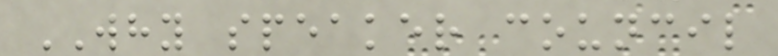WHY speaker council
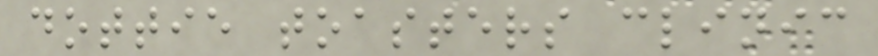dottie toasters clinic
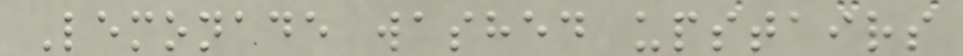Lemonade washed upstairs
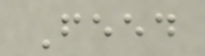Feed
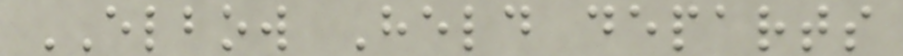ELBOW Held departs
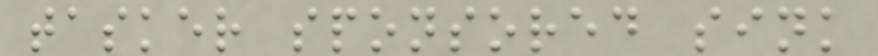tasker sponsored sink
